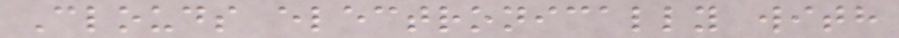Clouds electronically with
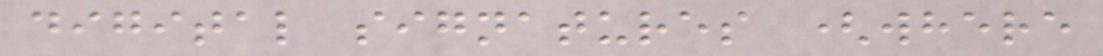digital signatures (where
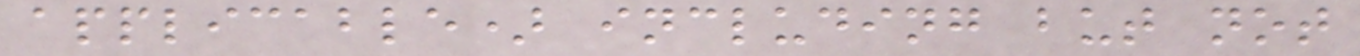applicable) including but not
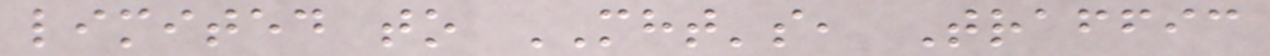limited to MHT's, Traffic
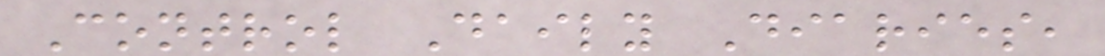Control Daily Diaries,
